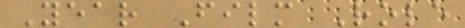Year Film Role
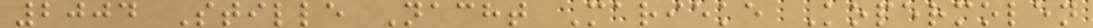2004 Stille Nacht Marieke Kopermolen
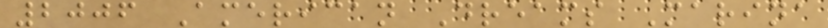2006 American Dreams Marina
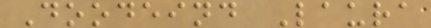Doodeind Laura
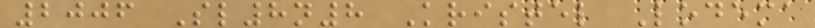2006 Sl8n8 Kristel Lodema
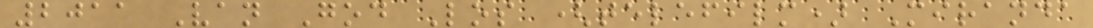2011 Van God Los (telefilm) Miranda
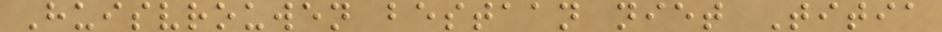Huisvrouwen bestaan niet Titia
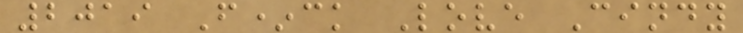2019 F*ck Love Cindy
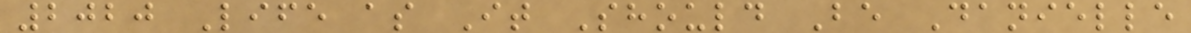2020 Life as It Should Be Danielle
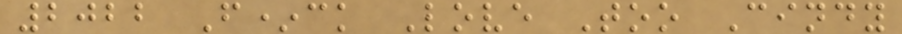2022 F*ck Love Too Cindy
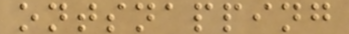ontsnapping
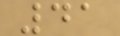41
